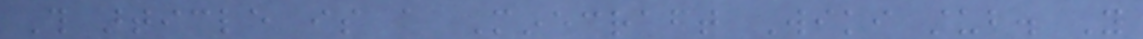This article is a Minecraft Wiki stub. You
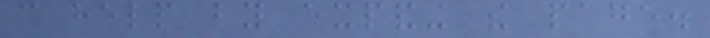can help by expanding the page.
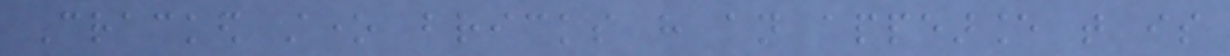Cracked stone bricks have an appearance that is
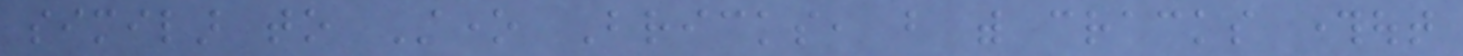similar to Stone Bricks, but with cracks throughout
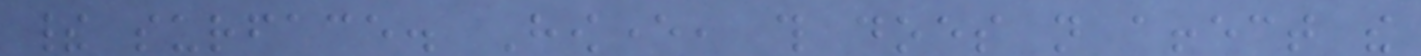their surface. However, this does not affect the
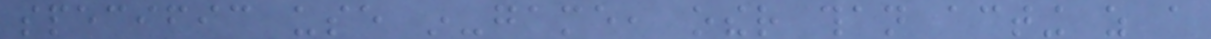specific use in-game, other than acting as a
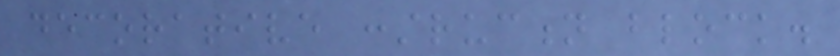decorative construction block.
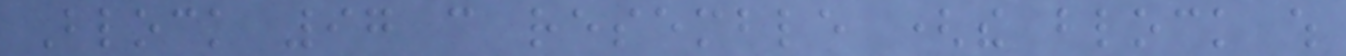Block 97 can resemble (the block which
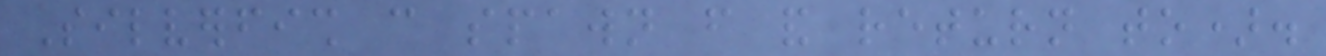Silverfish can spawn from and return to).
